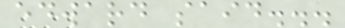edward said...
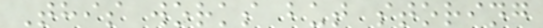This works but storing
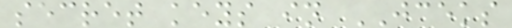secret keys in JCEKS
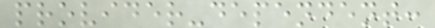provider-dependent:
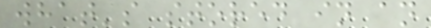what's stored in an
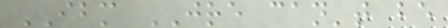IBM JRE can't be
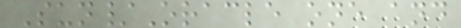Sun/Oracle one and
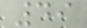49
